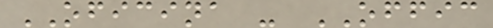OFICINA - OFFIC
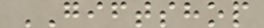GIFTSHOP
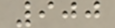900
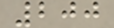200
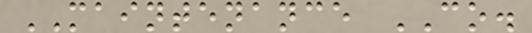MAINTENANCE CO.
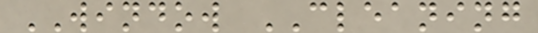WINDOW CLEANING
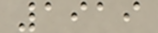1919
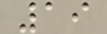19
